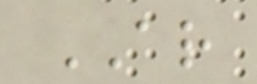AR
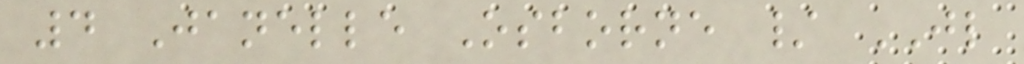4 Janelle Osborne / JL
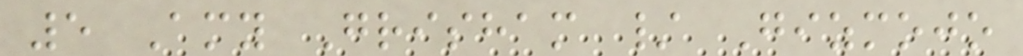5 Amy Grisham / Gizmojo
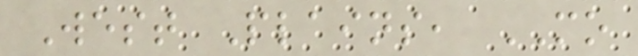West Plains, MO
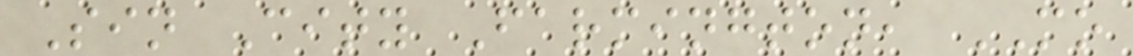Sin City Farmington, MO
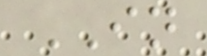IN
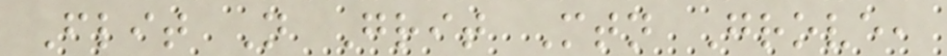Flit N Grit Mtn Grove,
